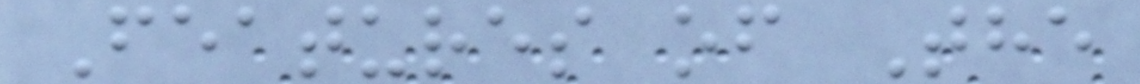Features of The
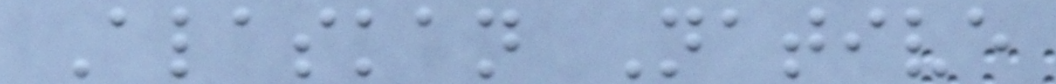Alaskan Native
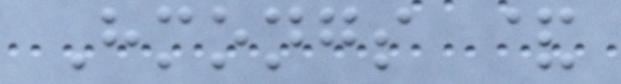Hmongs &
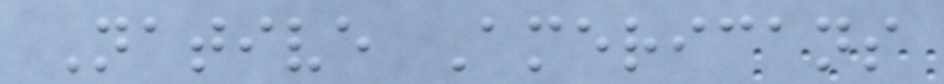Native Americans
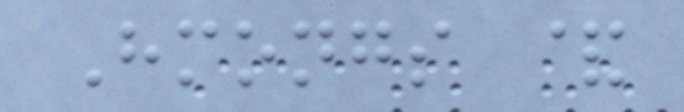Hmongs &
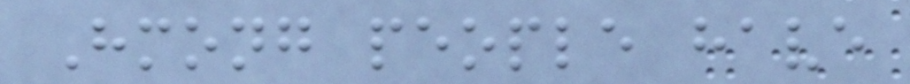Hmong people have
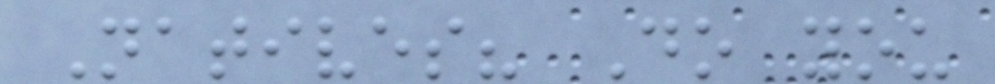Natives? Do you
